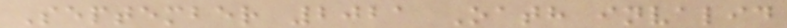September 2021 Oath invalid
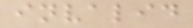invalid
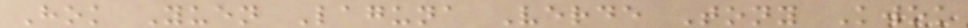Hok Yuen Laguna Verde Tony Kwok
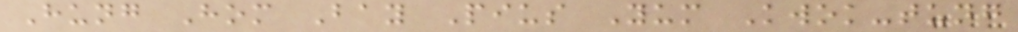Hung Hom Bay Pius Yum Kwok-tung
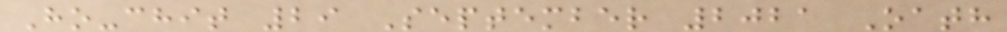Ho-chit 29 September 2021 Oath
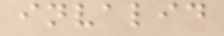invalid
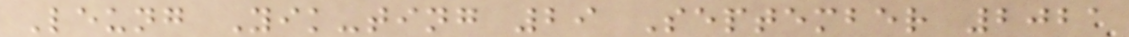Leung Yik-ting 29 September 2021
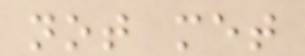not met
